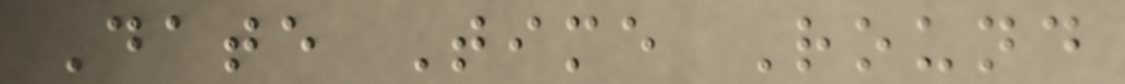Date Time Round
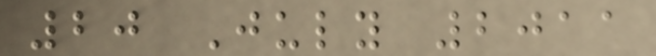20 July 2011
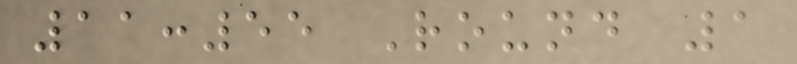11:55 Round 1
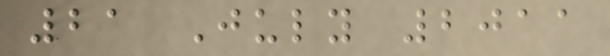21 July 2011
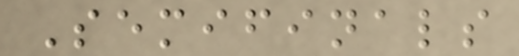Semifinals
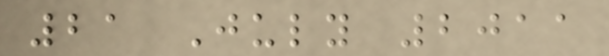21 July 2011
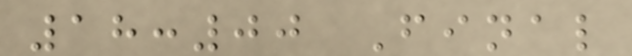18:00 Final
